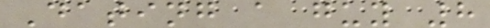Dating a guy 8
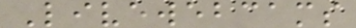Livewebcams
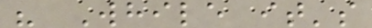" While it's
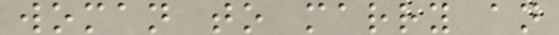woman to marry an
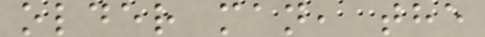older man, the
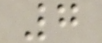7
